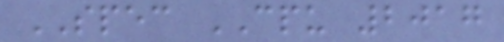SPEC CPU 2017
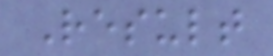Result
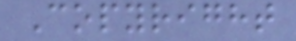Copyright
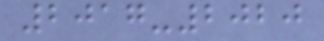2017-2020
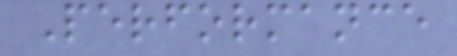Performance
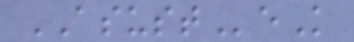ASUSTeK
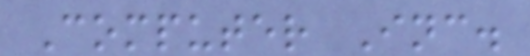Computer Inc.
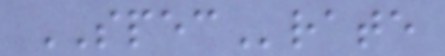SPECrate
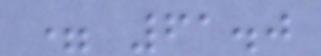= 61.0
